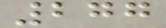277
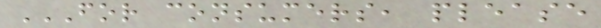FOR CONSUMERS, PLEASE
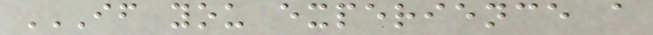IF YOU EXPERIENCE A
